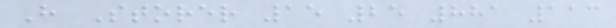H Storer 15 25 881 113
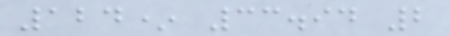124* 33.94 2
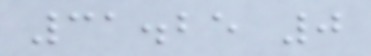31.25 0
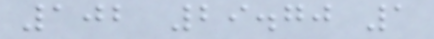102 29.70 1
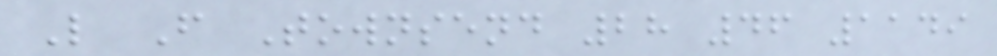L F Townsend 28 46 1149
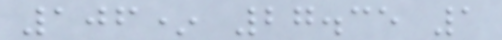106* 27.35 1
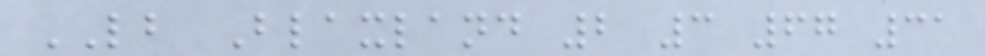LB Blaxland 2 3 67 31
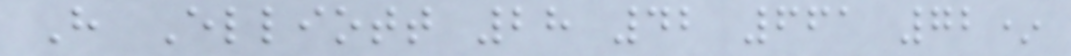H Elliott 28 42 661 72*
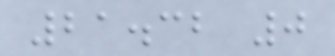21.32 0
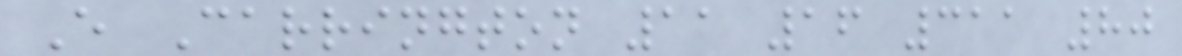E Carrington 11 16 311 80
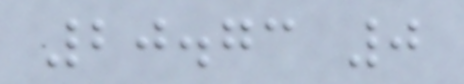20.73 0
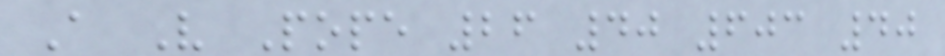A V Pope 26 40 603 40
